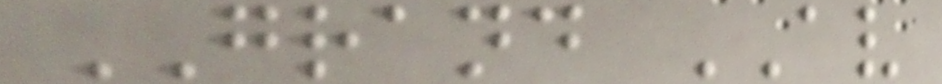GRAND AV
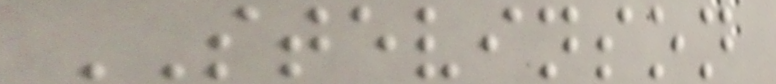STEVINSON
